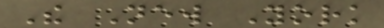The New York
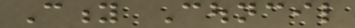City Council
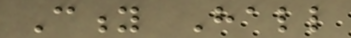City Hall
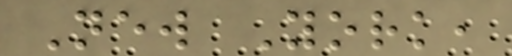New York,
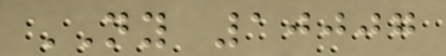NY 10007
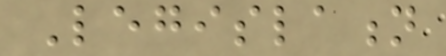Legislation
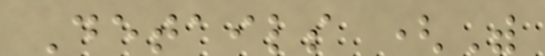Details (With
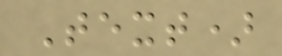Text)
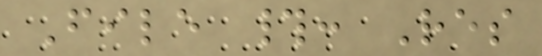File #: Res
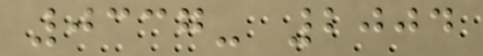0337- 2004
